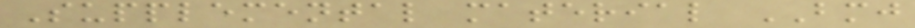Supplemental material BMJ
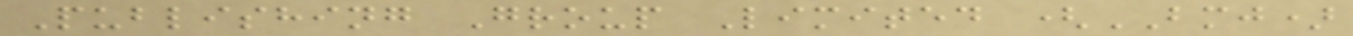Publishing Group Limited (BMJ)
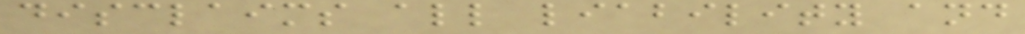disclaims all liability and
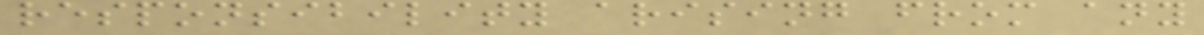responsibility arising from any
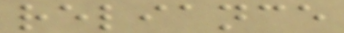reliance
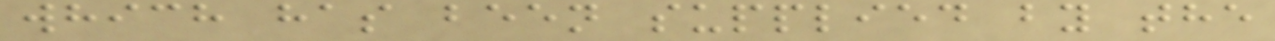which has been supplied by the
